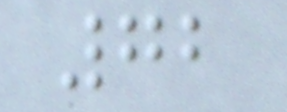72
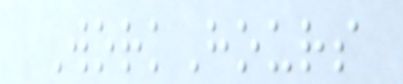WorkHours
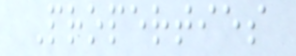Properties
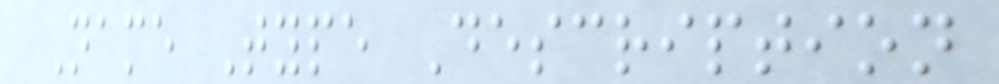Name Type Description
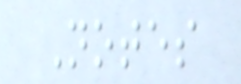Notes
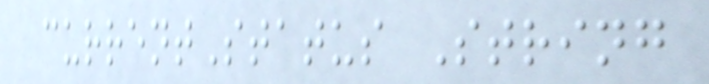currentStatus String
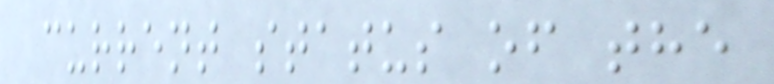current status of the
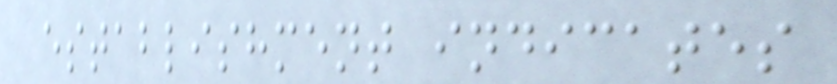establishment indicates
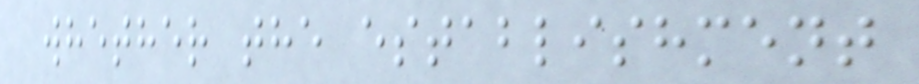whether the establishment
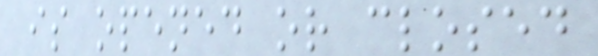is opened or closed
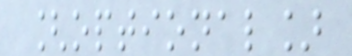[optional]
